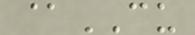@CU
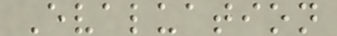Evaluation
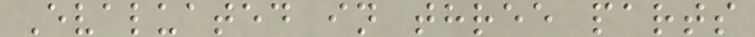Evaluated in three parts
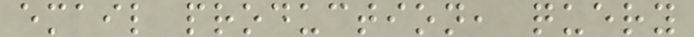email production, query
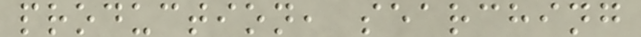production, searching
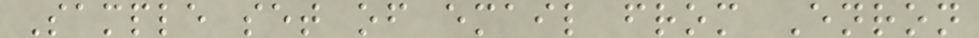Sample set of email from Enron
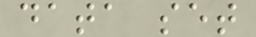data set
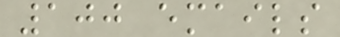100 emails
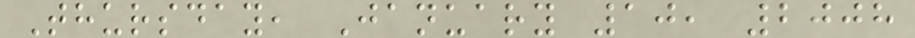Thursday, January 10, 2008
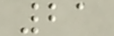21
